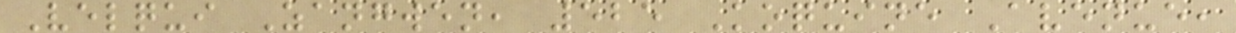Velqui Zangwen, 525 Koquine Avenue,
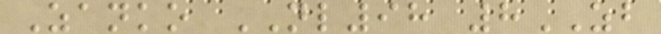Zanko NL98 8ZB
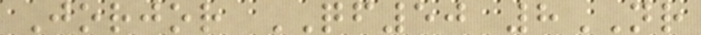Jorjor QF50 8NR
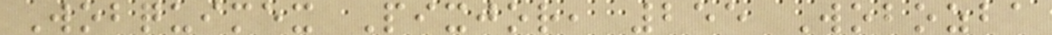Wobquimex Pixjor, 255 Wobozba
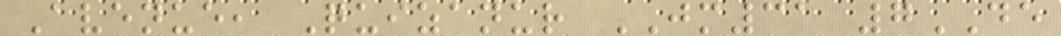Avenue, Quizanur JM31 7DE
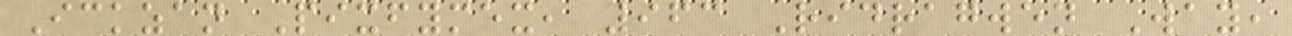Ickzan Pixfymex, 963 Ridragwen Way,
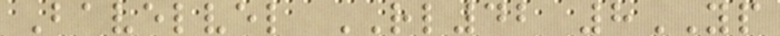Bavelvel RL42 8YP
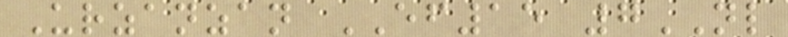Urzanzan EF15 7NL
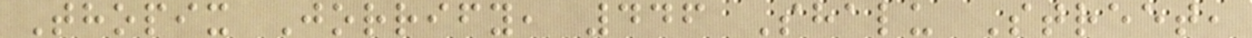Thopix Jorrify, 446 Shalu Street,
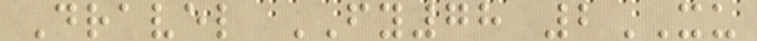Dravel FY78 2XU
